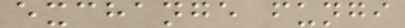exchange fungi
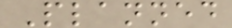Planned
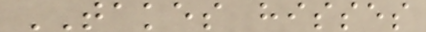TAKES hisses
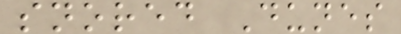snored Dunes
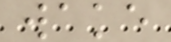wake
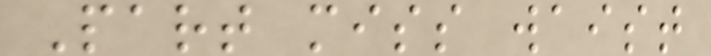Part miss waist
